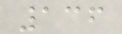136
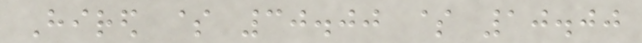Hired $ 30.00 $ 10.00
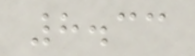8.33
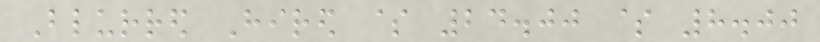Blurred Hired $ 24.00 $ 8.00
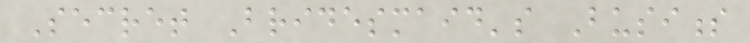Secret Bridesmaid's Business
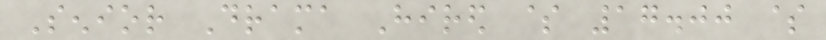Senior Drama Hired $ 17.00 $
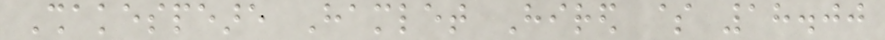Shakespeare Hamlet Hired $ 18.00
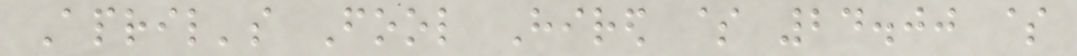April's Fool Hired $ 24.00 $
